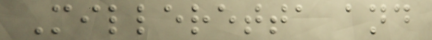Milleretta and
